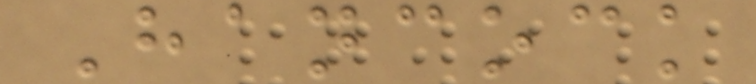Hancock
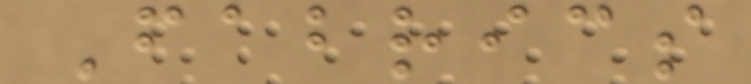Fabrics
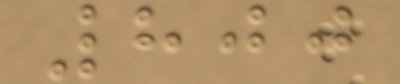800
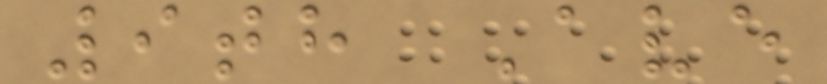9th Ave
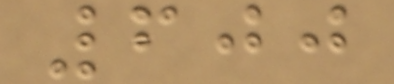600
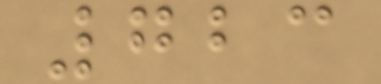723
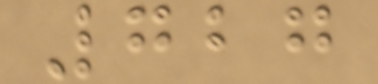727
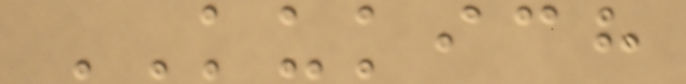KUKICH
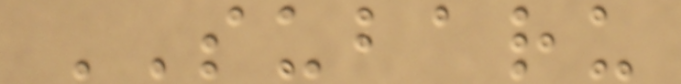SUBARU
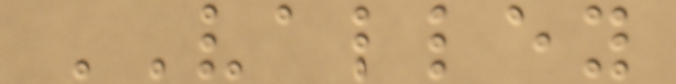VALLEY
